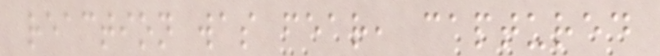reaction was fear, captured
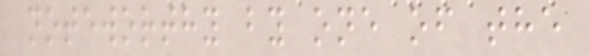noteworthy by one of the
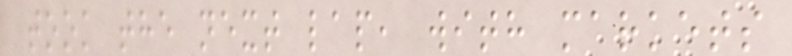took the next lap, with markets
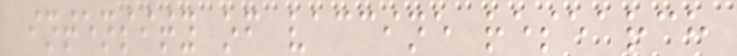intensity of vaccine research
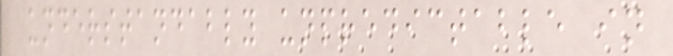understandably unpredictable in
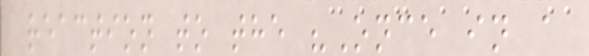reaction to the "Once in a
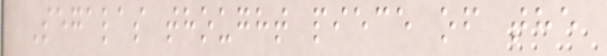Segalas thought piece of the
